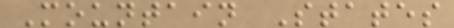Mountain States
